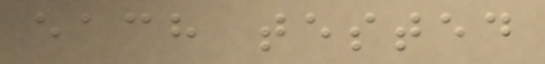each tested
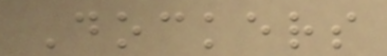Dockers
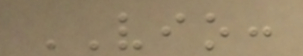VIO:
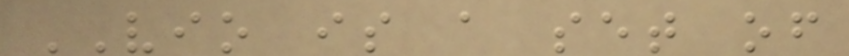VIO is a set of
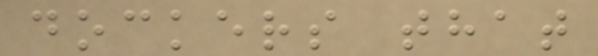dockers that
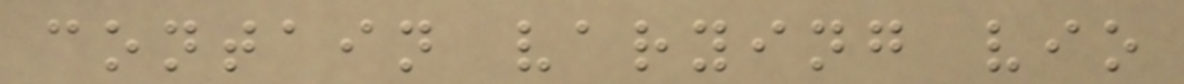contain varying vio
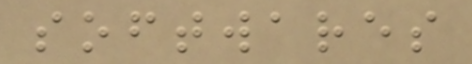softwares
